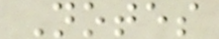Notes
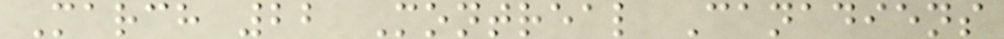March 22 Montreal Canadiens
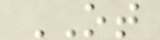OT
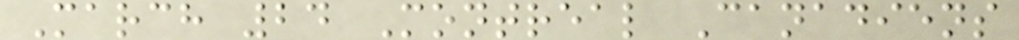March 24 Montreal Canadiens
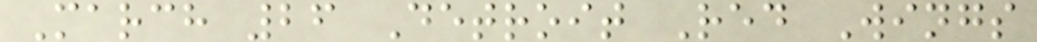March 26 Detroit Red Wings
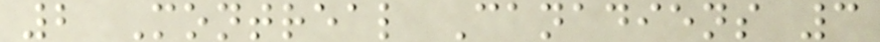2 Montreal Canadiens 3
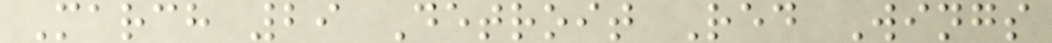March 29 Detroit Red Wings
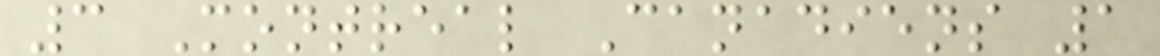3 Montreal Canadiens 1
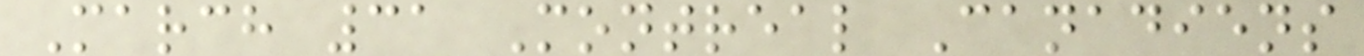March 31 Montreal Canadiens
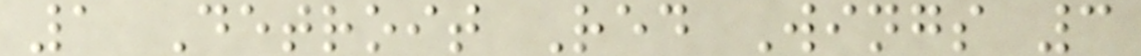1 Detroit Red Wings 3
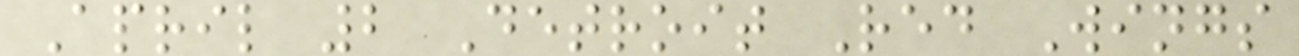April 2 Detroit Red Wings
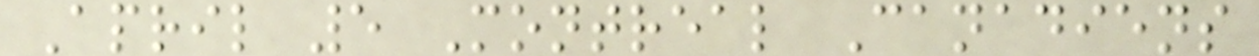April 5 Montreal Canadiens
